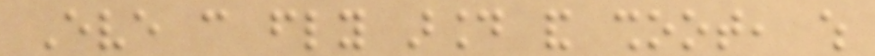Eve can fly around and shoot, which
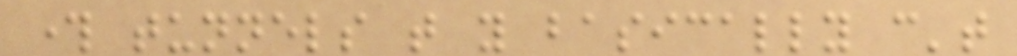through tunnels that you basically can't
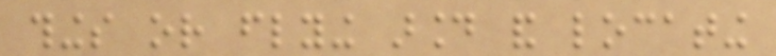things or flying around and locating
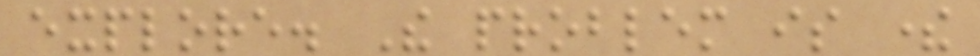explore. The problem is there
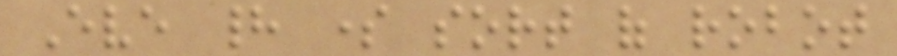Eve had some sort of robot
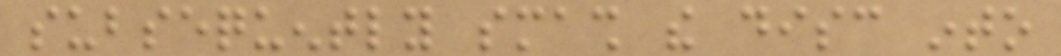subsequently smash the disc into
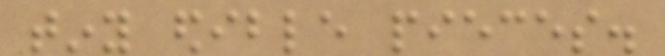tiny edible pieces.
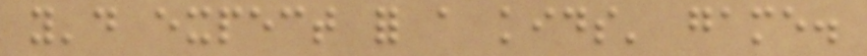you'd expect for a kids' game.
